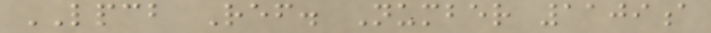LPCB Ref. Number 1109a
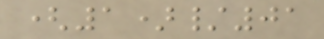(1)/01
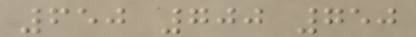650 700 750
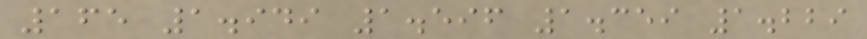165 1.949 1.596 1.359 1.229
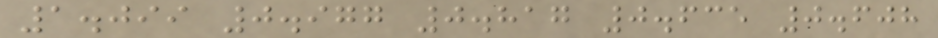1.099 0.977 0.817 0.635 0.608
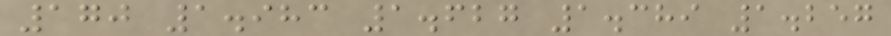170 1.983 1.627 1.389 1.257
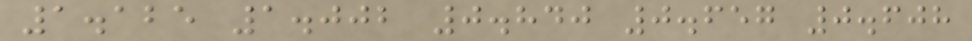1.125 1.002 0.840 0.657 0.608
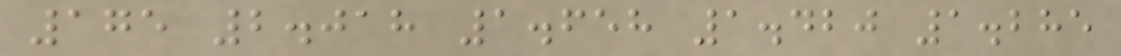175 2.018 1.658 1.420 1.285
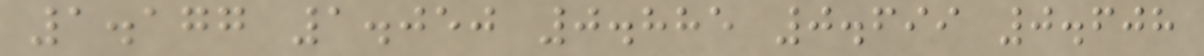1.177 1.050 0.885 0.699 0.608
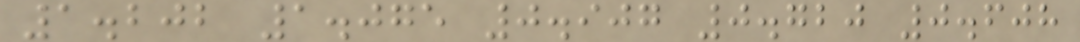1.202 1.075 0.907 0.720 0.608
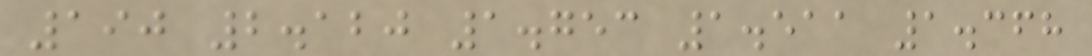190 2.120 1.753 1.511 1.368
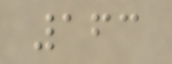163
